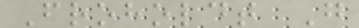Froholdt G
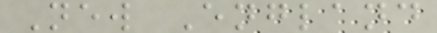New England
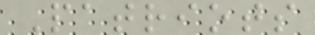Patriots
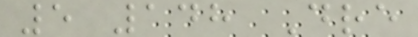5 148 Dre
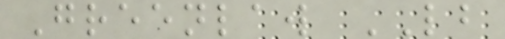Greenlaw LB
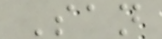San
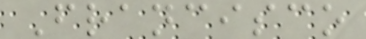Francisco
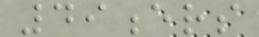49ers
